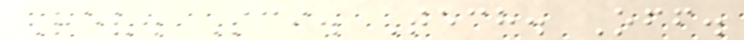Rev. Sci. Tech. Off.
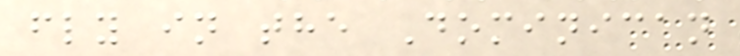fly in the Dominican
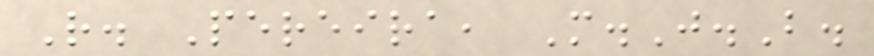R. Pereira, M.J.B.
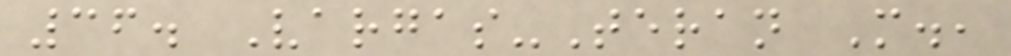36. Vargas-Teran M.,
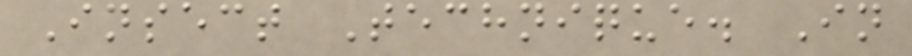Insect Technique. In
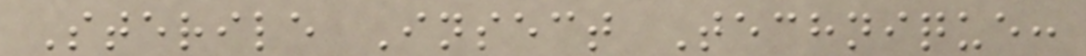Sterile Insect Technique:
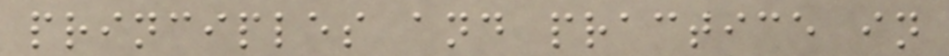principles and practice in
